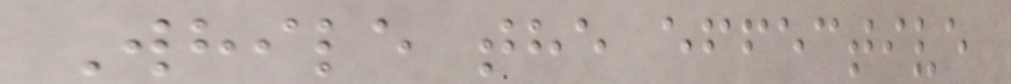While the effective
